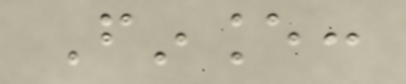Finance:
